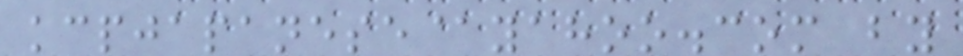kcpjapanese@yahoo.com by
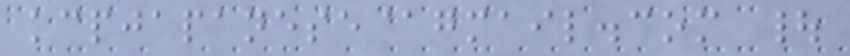kcpjapanese@gmail.com |
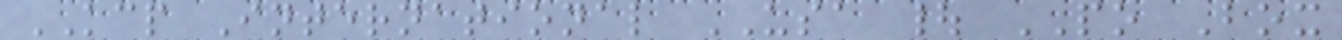KCP International USA | PO Box
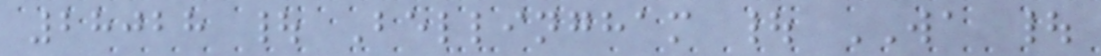28028 | Bellingham | WA |
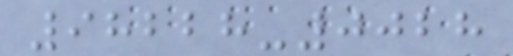98228-0028
